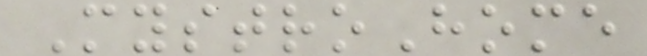MystroHome
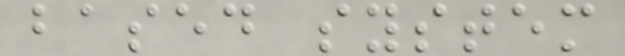based system
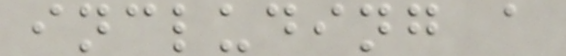including a
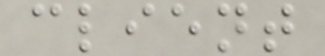client
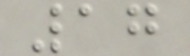17
